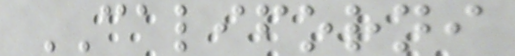CALIFORNI
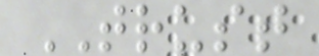TRUST
